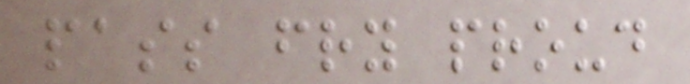pass fry proud
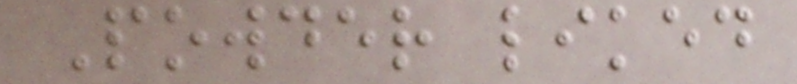Powder liked
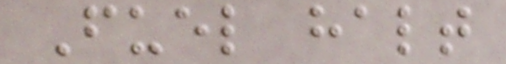Fuel halt
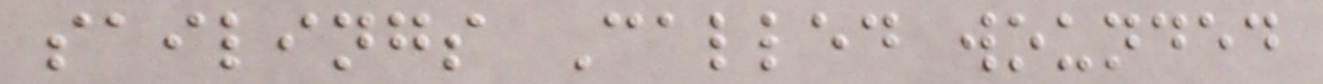sailings Called wounded
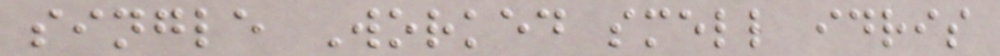single Worked smell idris
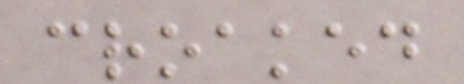croaked
